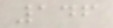146
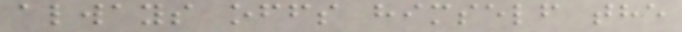always offs himself the
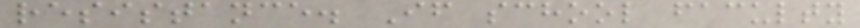resistance. If school faculty
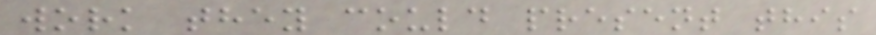work they could present this
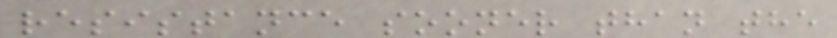resistance sooner than the
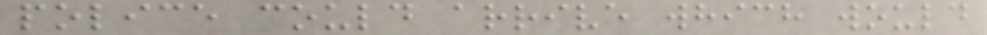police could arrive which would
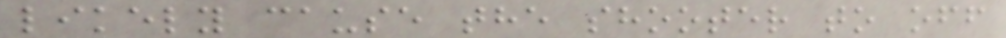likely cause the shooter to off
